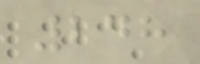248
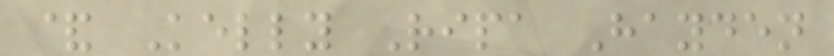& Kelly Ripa Hayden
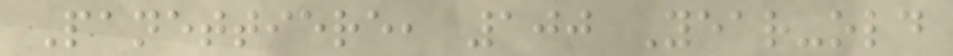Panettiere, 100 Year-old
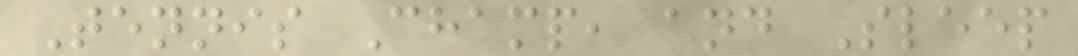Tennis Champ, and Sleep
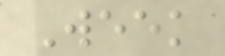Week
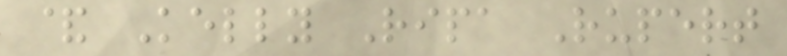& Kelly Ripa Rupert
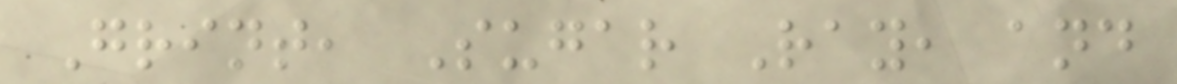Grint, Sugar Ray, and
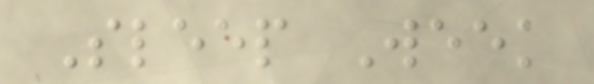Sleep Week
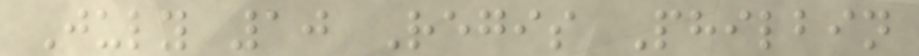July 10 Regis Philbin
